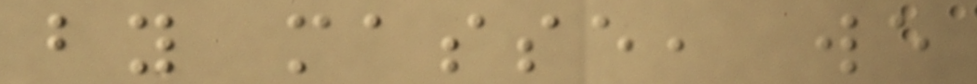by masse, we
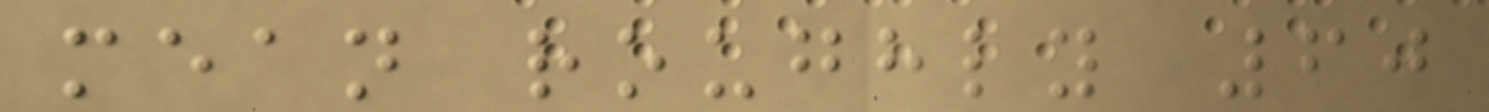mean roughly 60
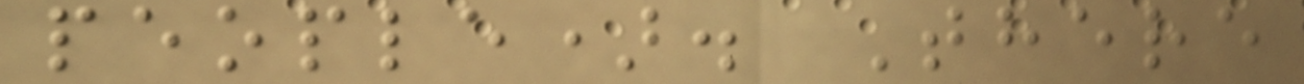people). There
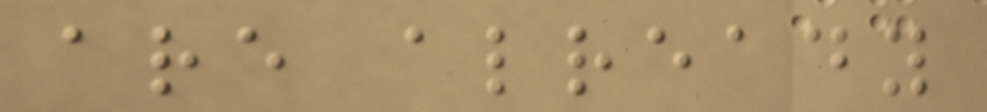are already
